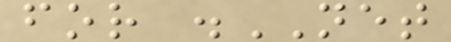for .NET
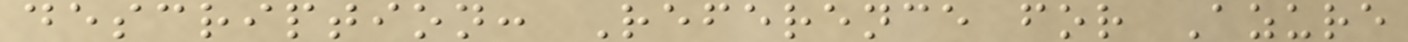description: Reference for Azure
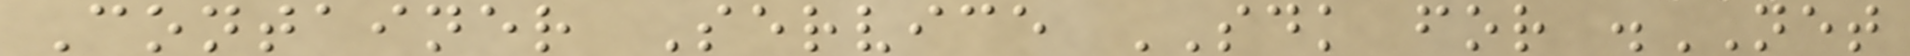Container Service SDK for .NET
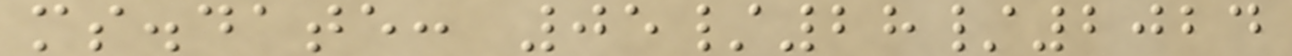ms.date: 05/28/2024
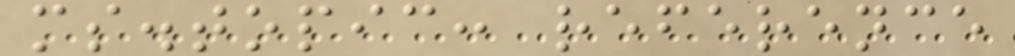ms.topic: reference
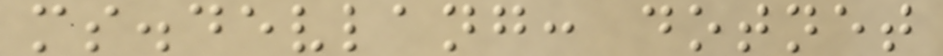ms.devlang: dotnet
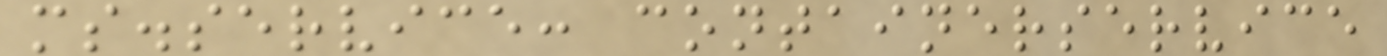ms.service: containerservice
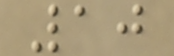10
